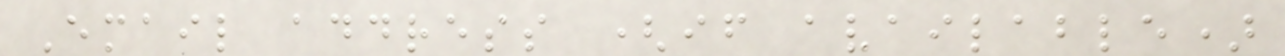Email address (if available)
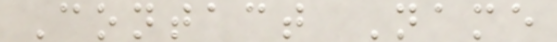Contact Name
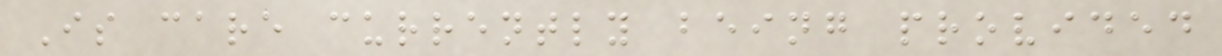Is care currently being provided
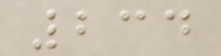234
